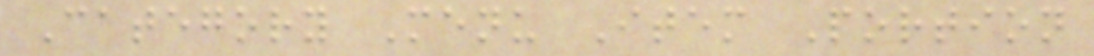Category Menu Item Portion
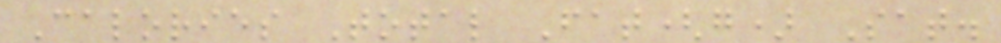Calories Total Fat(g) Sat.
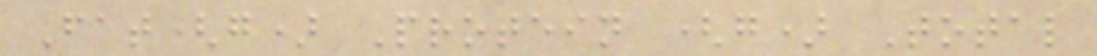Fat(g) Protein (g) Total
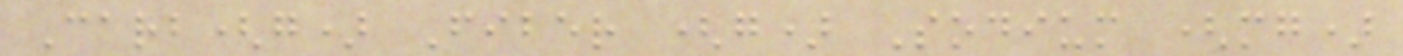Carb(g) Fiber (g) Sodium (mg)
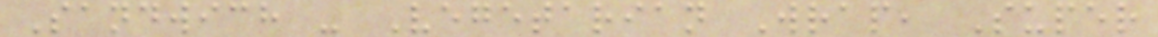Sandwich - Vegetarian Wrap, Super
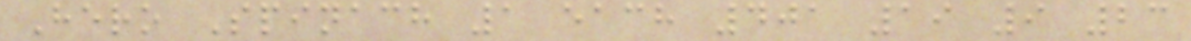Hero Spinach 1 each 401 19 9 23
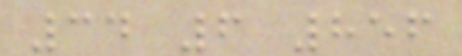34 6 856
